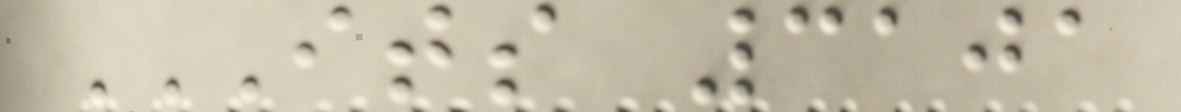ITS 3101
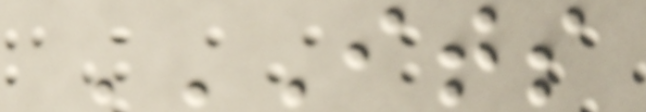ITS
